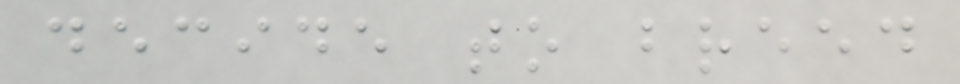decide to breed
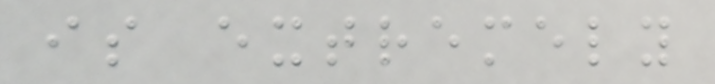is extremely
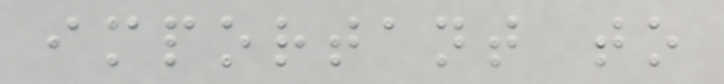important to
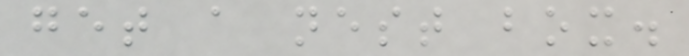get a nest box.
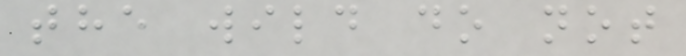the wild do not
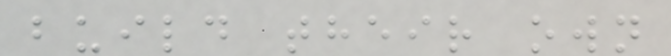build their own
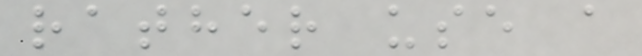rather use a
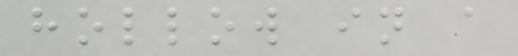hollow in a
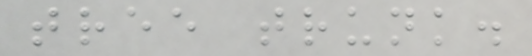tree trunk.
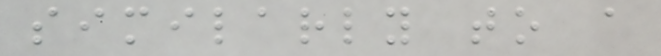similarly to a
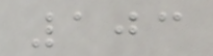103
